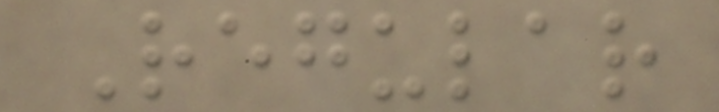Regular
